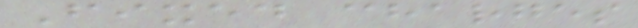Fixed charges
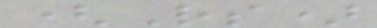(Rs)
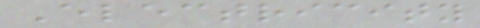Electricity
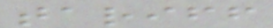tariff
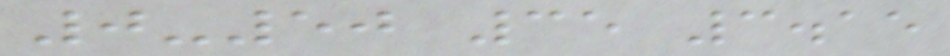0-50 35 3.15
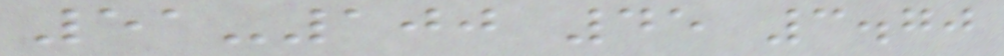51-100 45 3.70
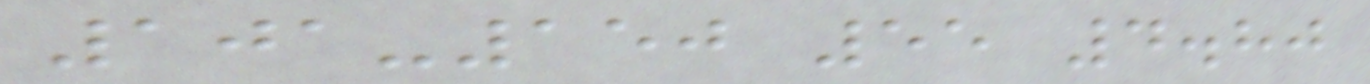101-150 55 4.80
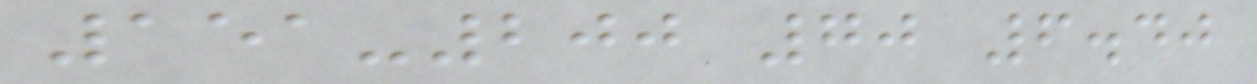151-200 70 6.40
